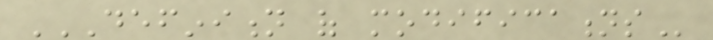DEFINITION OF MODIFICATIONS
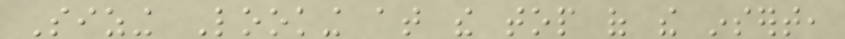Sizing Looking at the top of the insert,
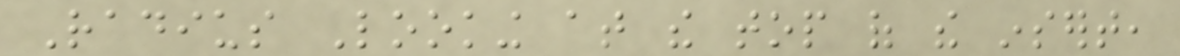Radius Looking at the top of the insert,
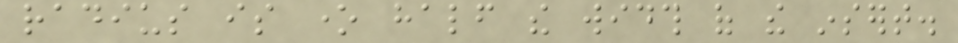radius is one half the width of the insert.
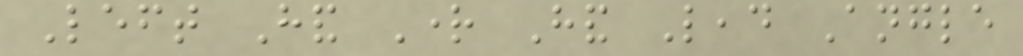Left Hand Right Hand Lead Angle
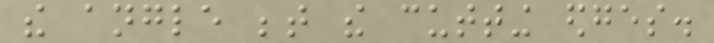the angle between the cutting edges.
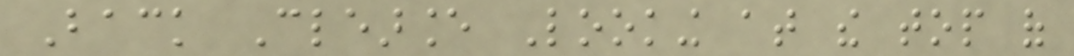Back Clearance Looking at the top of
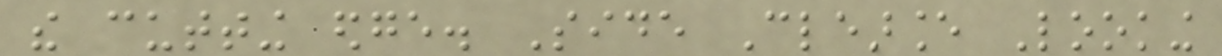the cutting edge. Side Clearance Looking
